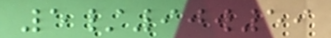5/90w59
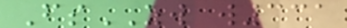FsZW w331
